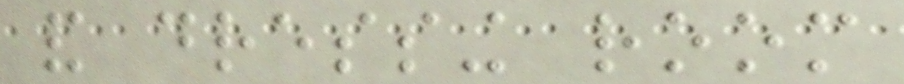and dressing room
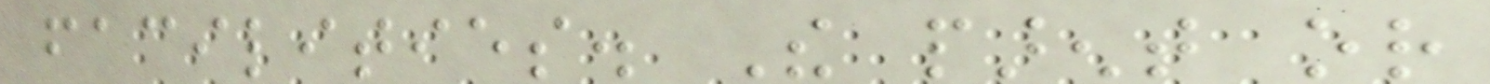facilities. The parent or
